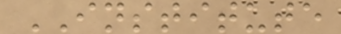INSTITUTE
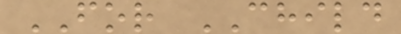FOR CHILD
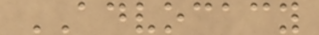ADVOCACY
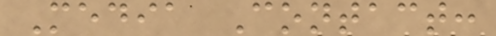Media Contact:
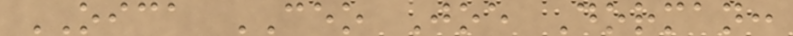OICA CEO Joe Dorman:
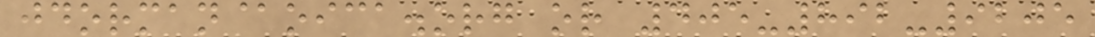jdorman@oica.org or 405-892-9205
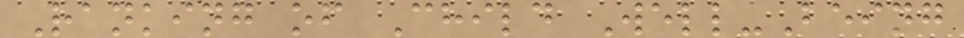Ranking of Child Well-Being
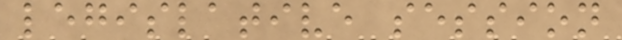legislative session
